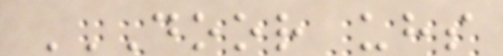DOOR UHS
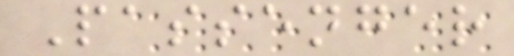Passenger
